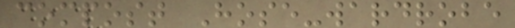compost Hose-wardrobe
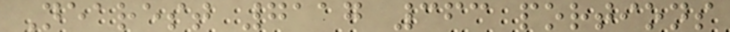Nearest 7117 363 portions
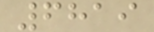6819
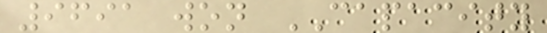9691 won CAPACITY
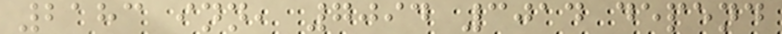2183 inn, 7094 3014 depend
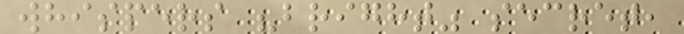whispers "bright" secret,
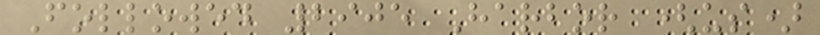Followed 2905 Harbor (us)
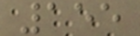155
